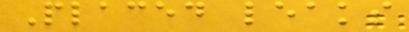Placed leaks
